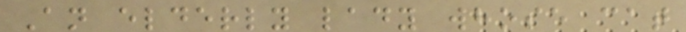An elderly lady whose cat
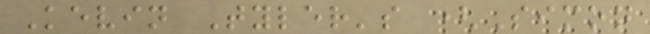Kevin Tyler's (Simon
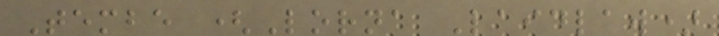Tembe (Lorna Laidlaw)
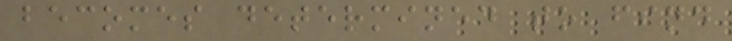becomes determined to find
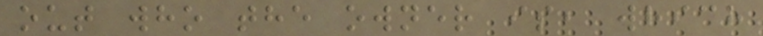out who the owner is, which
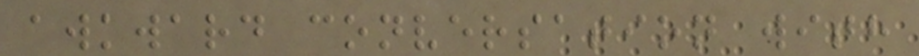awkward conversation with
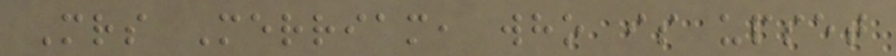Mrs Merriam, who is upset
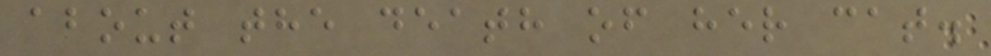about the death of her cat.
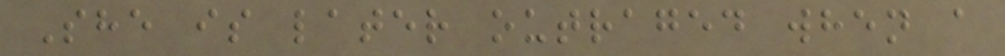She is later outraged when a
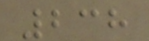238
